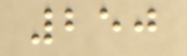250
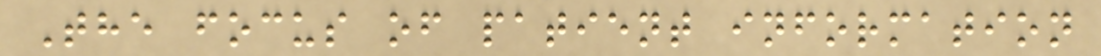The focus of patient information
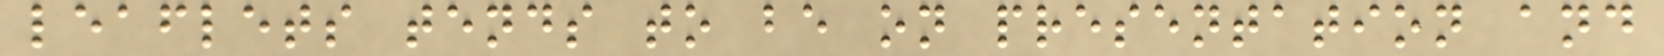leaflets tends to be on presentation and
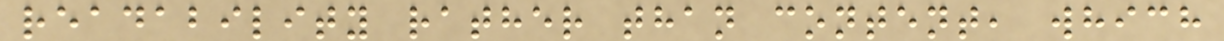readability rather than content, which
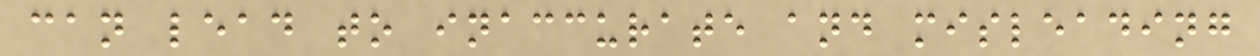can lead to inaccurate and misleading
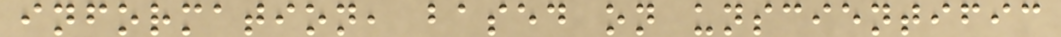information, based on unscientific
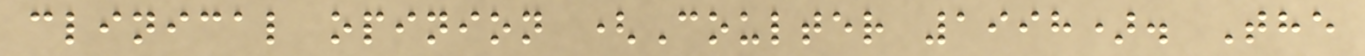clinical opinion (Coulter 1998). The
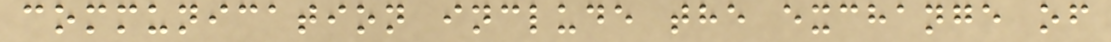communication include the exchange of
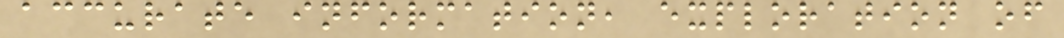accurate information, exploration of
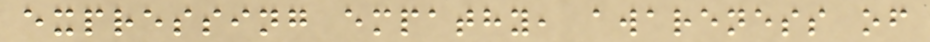expressing empathy, awareness of
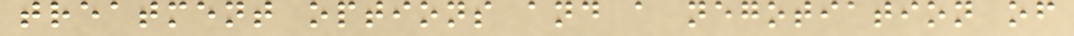treatment options and a negotiation of
